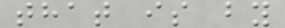that is by
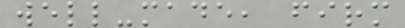well-made, firm
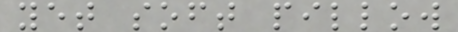yet soft pillow
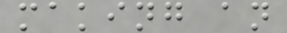making an
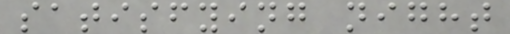satisfying night
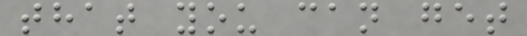that you can get
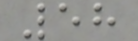58
